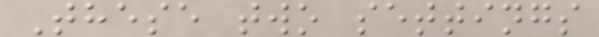These two settings
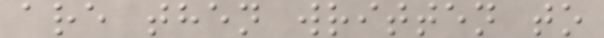are then written to
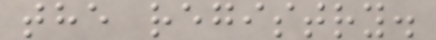the registry.
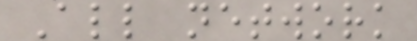All network
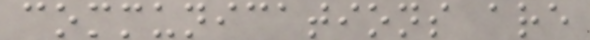communications are
